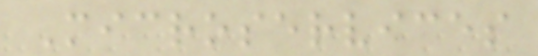Microservices
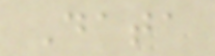Data
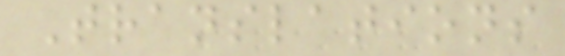Translations
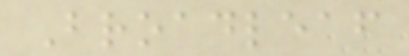Broadleaf
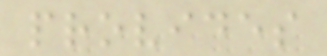provides
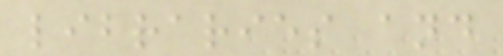libraries and
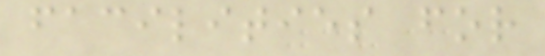facilities for
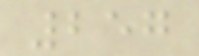257
